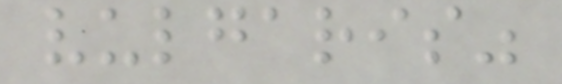vulgaris"
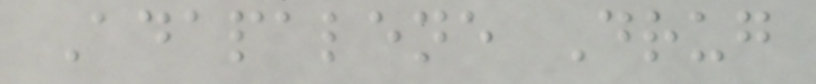Adapalene Drug
